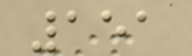151
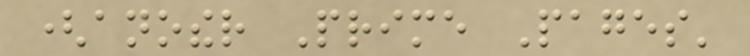(another Prime Pages'
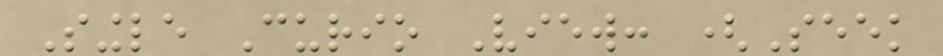Single Curio View: (Seek
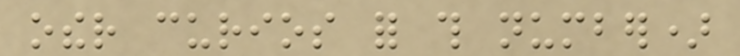other curios for this number)
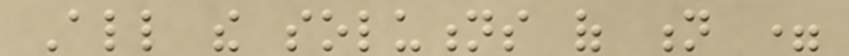All the solutions of n =
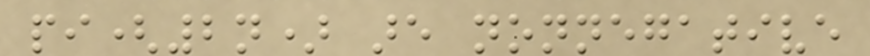pi(2n) are nonnegative
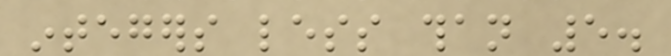integers less than 5.
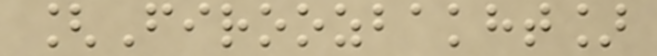[Firoozbakht]
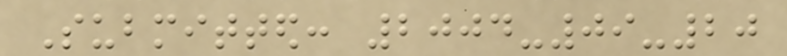Submitted: 2004-09-20
